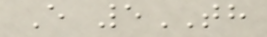E 5TH
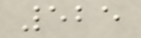525
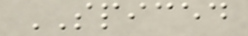SPICED
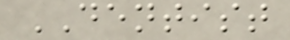DENTIST
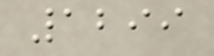1299
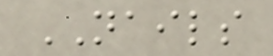NAILS
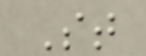St
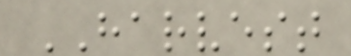HARVEST
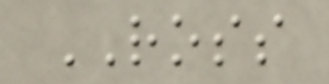ROSS
